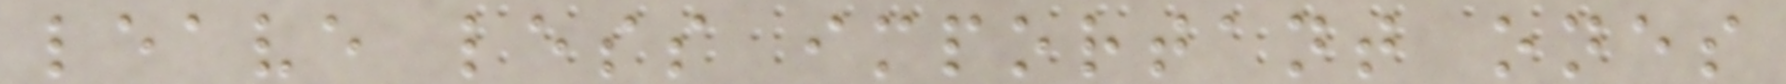leave less important ones
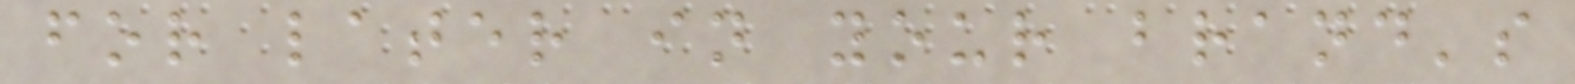for later in your brand's
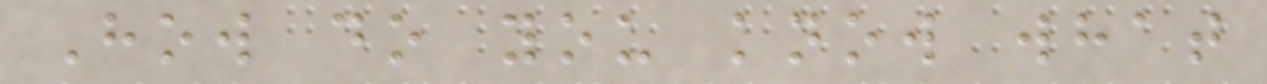How do you know what
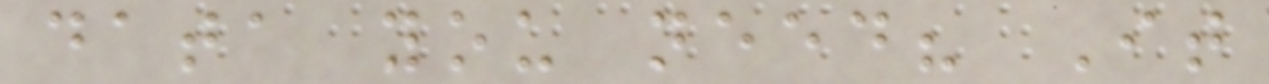data you need? It
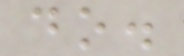do.
